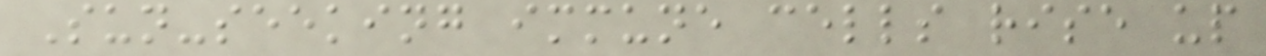Sun-seeking immune cells rise up
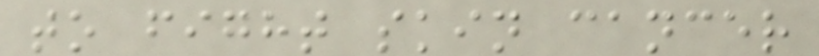to fight skin cancer
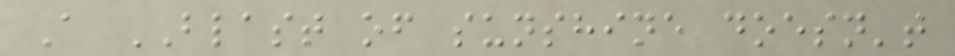A BLAST of sunshine doesn't
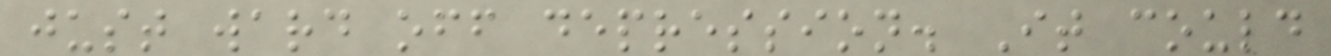just ward off depression. It could
